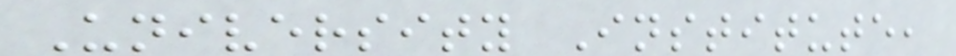University Institute,
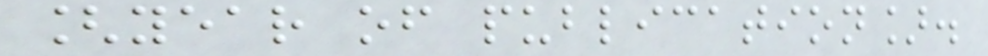[year of publication].
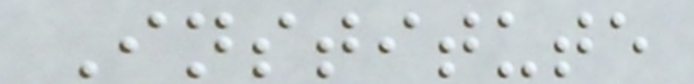Institute
